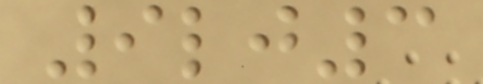9lj3
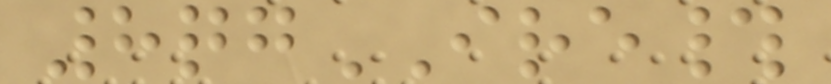8qgIRE#
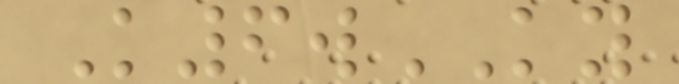K6wKY
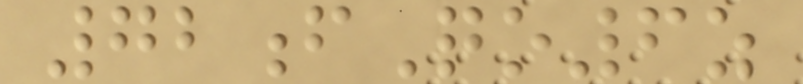72fQo6z
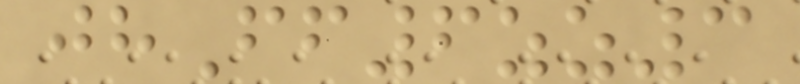jhFf6zz3
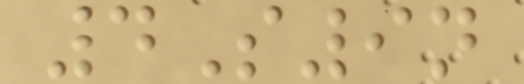4S9n
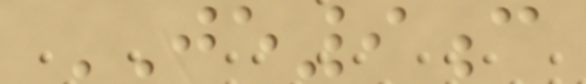JE9c
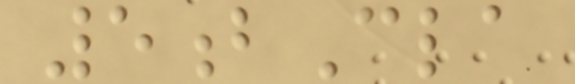5bCla
